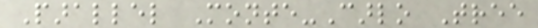Parallel Monte-Carlo Tree
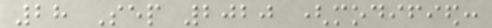28 Sep 2020 (modified:
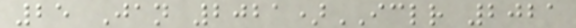25 Jan 2021)ICLR 2021
